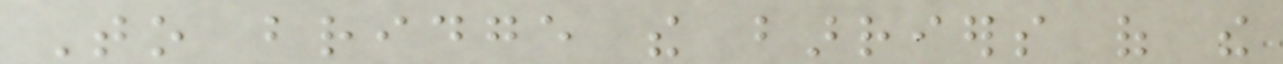To bridge the barriers of the
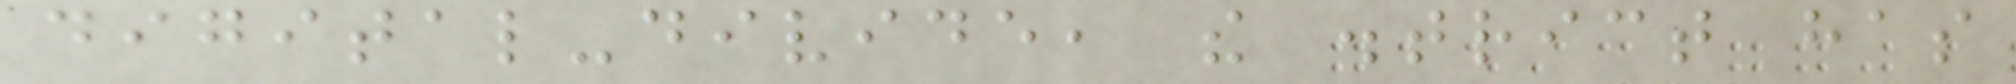digital-divide, the district has
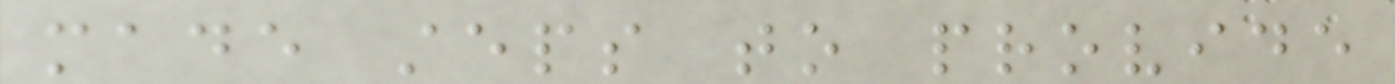made steps to provide
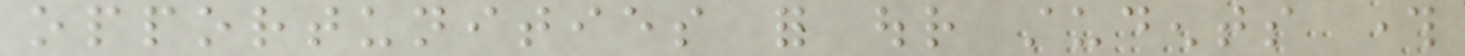opportunities for our students through
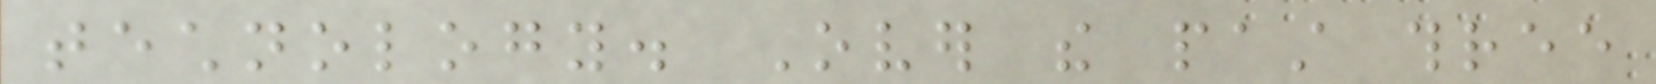technology. Over the past three
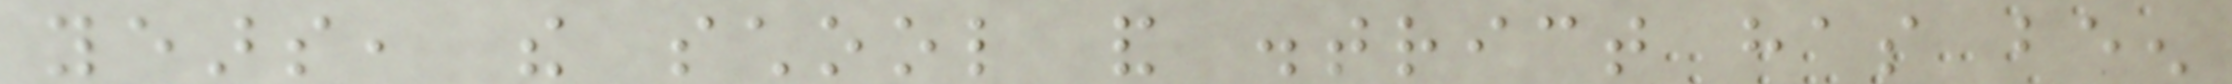years, the school and district has been
